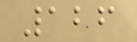126
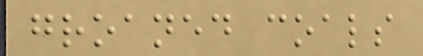groaned coals
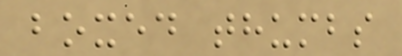boxed thumbs
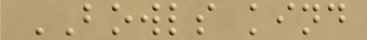BOWLS kind
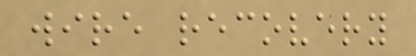wire recovery
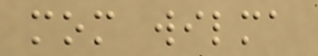mom wilma
